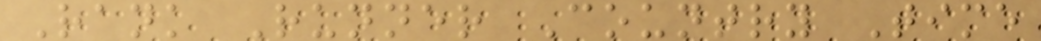Rank Runner Country Time
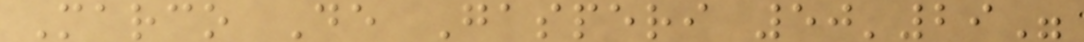Marco De Gasperi 50'29"
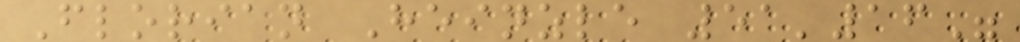Florian Heinzle 51'16"
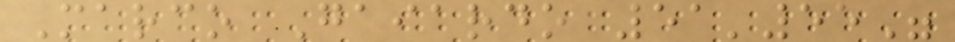Marco Gaiardo 51'55"
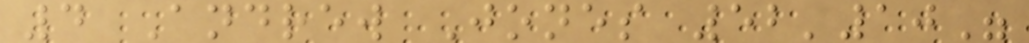4 Andrew Jones 52'10"
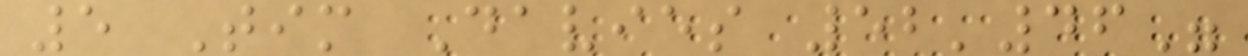5 Tim Davies 52'46"
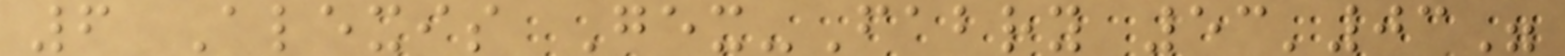6 Alexis Gex-Fabry 53'03"
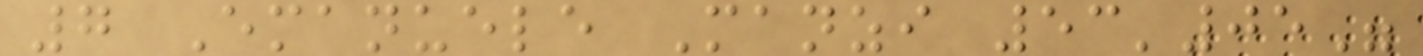7 Emanuele Manzi 53'05"
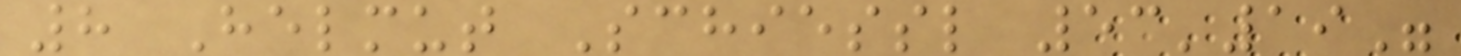8 Helmut Schiessl 53'19"
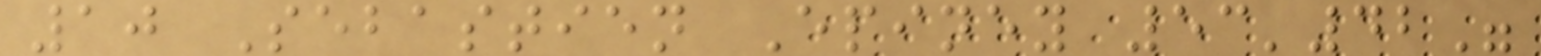10 Sebastien Epiney 53'42"
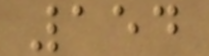154
